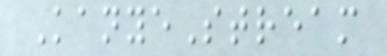KanyeStream
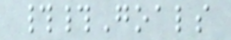##Goals
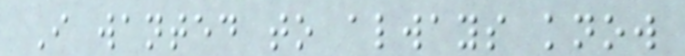I wanted to always know
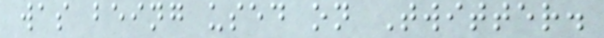was being used on Twitter.
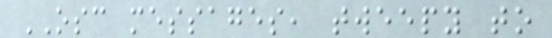OSC messages, tweepy to
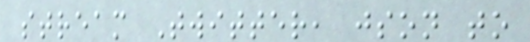stream Twitter, json to
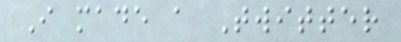I made a Twitter
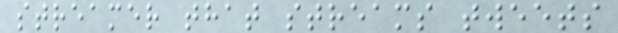streamer that streams tweets
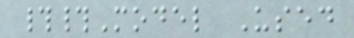##Model Used
